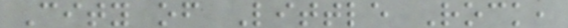City of Little Rock,
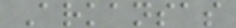Arkansas
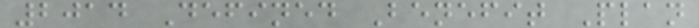2014 Defined Benefit Plan
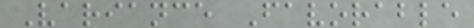Variance Favorable
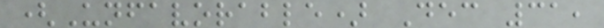(Unfavorable) Dec 31,
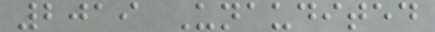2019 Unaudited
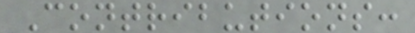Contributions:
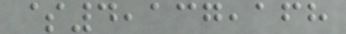$4,137,168
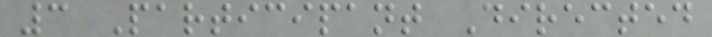3 Participant Directed
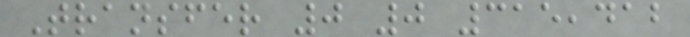Transfer 0 0 315,412
